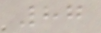87
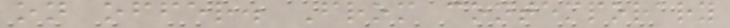on offer. From contemporary
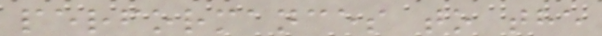performances to the
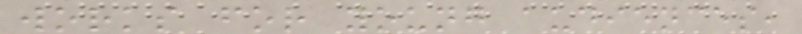works for young audiences,
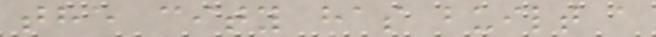the city has built a
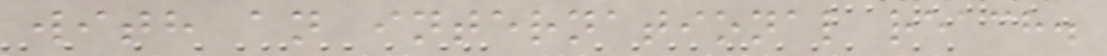with an international reach.
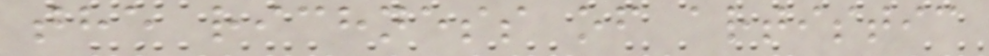the richness of artistic
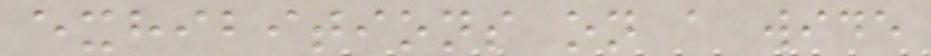exhibitions on a wide
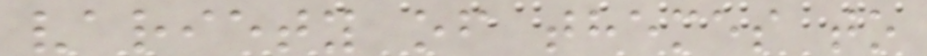variety of themes to
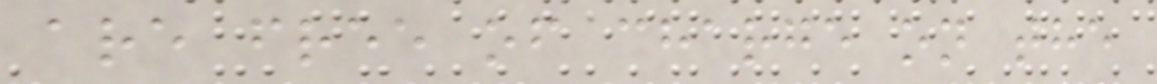are free of charge on the
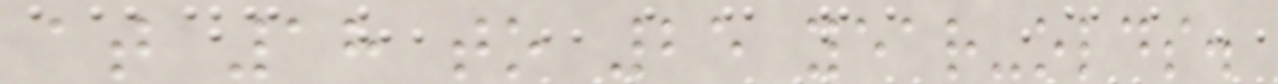at 18 to 25 year-olds.
